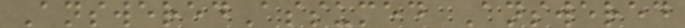AnsweredAssumed Answered
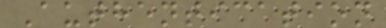Authentication
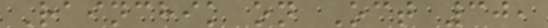Rainchik on Oct 30,
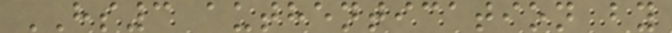HS3 authentication by
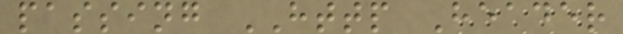passing HTTP Header
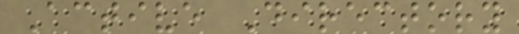Active Directory
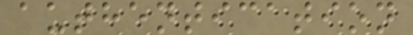authentication
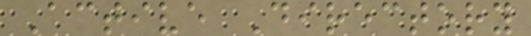Active Directory
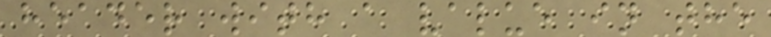header with a value in the
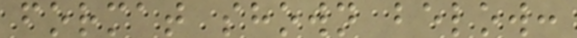format shown below:
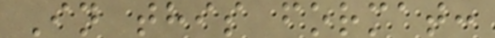In this format:
